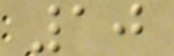10
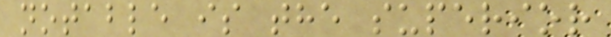notable is the superior
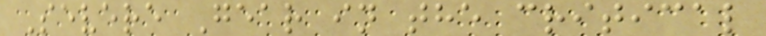Severe Gear in the critical
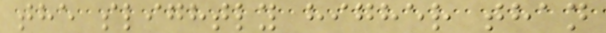the slightly higher than
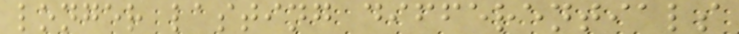longer lasting differentials
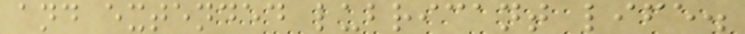and extended lubricant life.
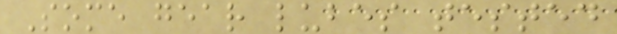Some gear lubes tested
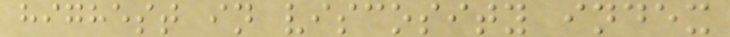highest in viscosity index
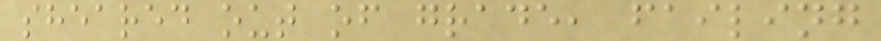sheared out of grade, failing
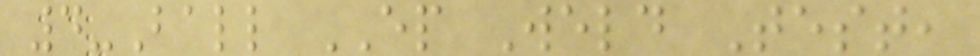4-Ball EP Weld Test,
